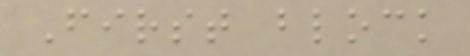First block
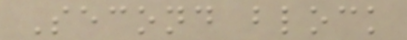Second block
